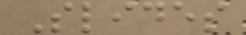Slides
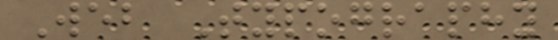Web Typography
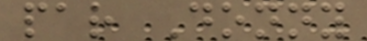par Donny
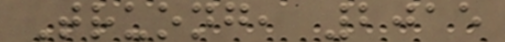Truong, 2015
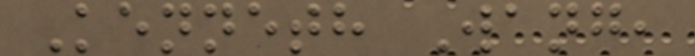Kenneth Wang,
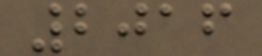2016
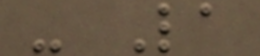- La
